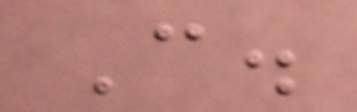C.
